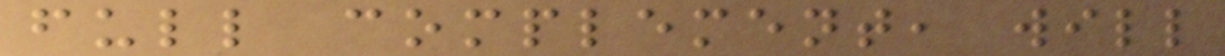full complement, will
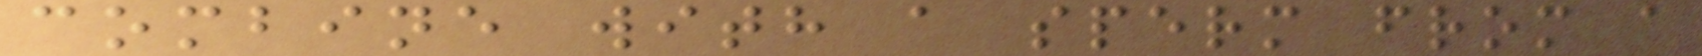combine with a sperm from a
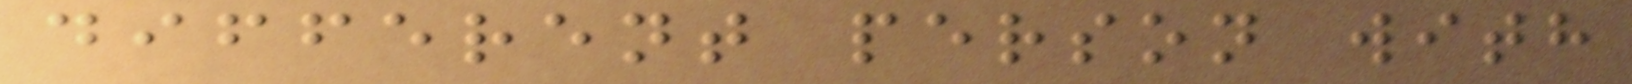different person with
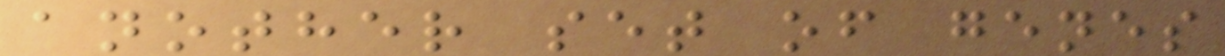another set of genes
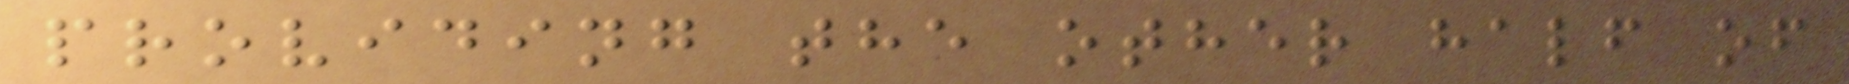providing the other half of
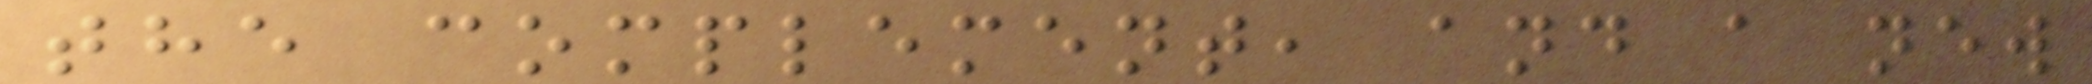the complement, and a new
